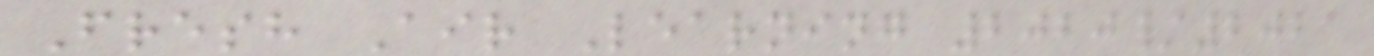Fresh Air Learning 2020/2021
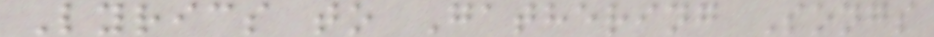Lyrics to Gathering Songs
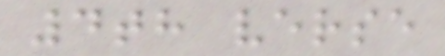4th verse
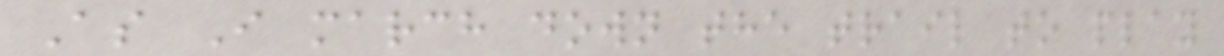As I march down the trail to play
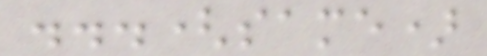...(same)
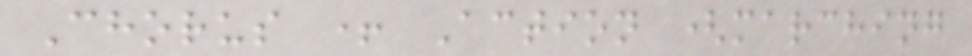Chorus + Action (marching
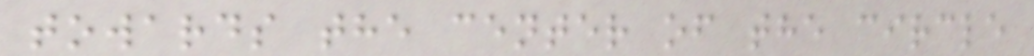towards the center of the circle
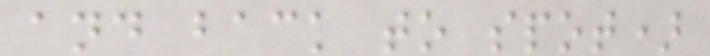and back to spot)
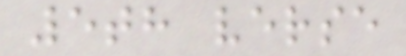5th verse
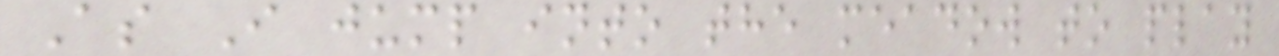As I jump into the meadow to play
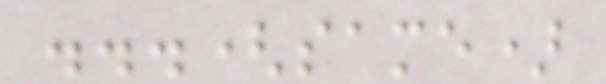...(same)
